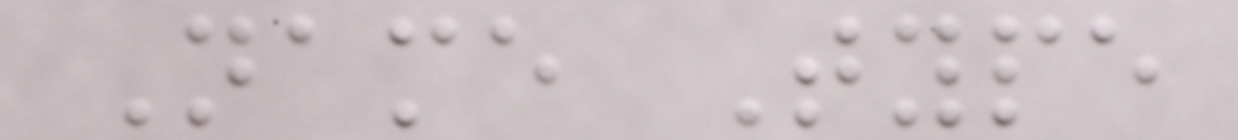Name Type
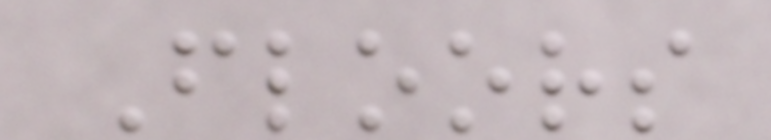Floors
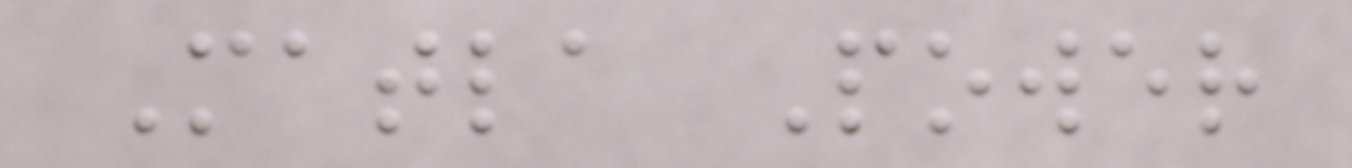Matla Power
